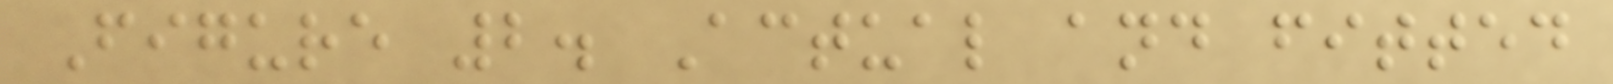Figure 2. Actual and fitted
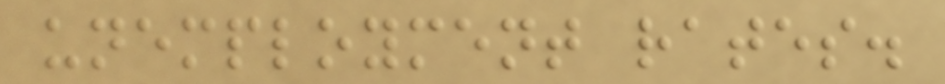unemployment rates.
